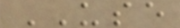USE
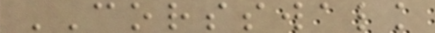CORSSWALK
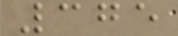375
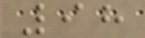98
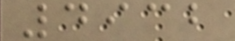4932
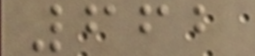662
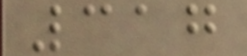317
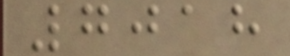7018
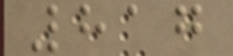817
